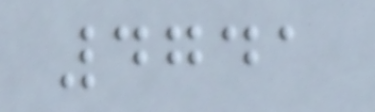4741
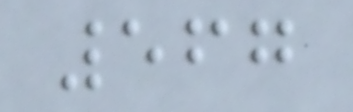567
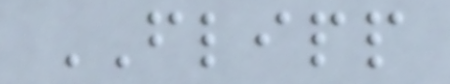FLIPP
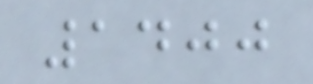1400
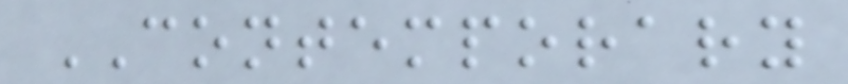CONTEMPORARY
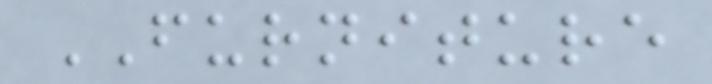FURNITURE
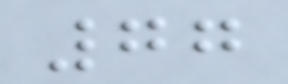77
